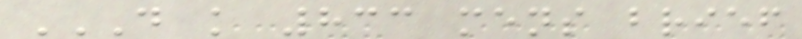D K 833 MENS BRIEF
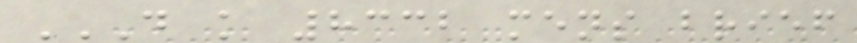D K 8332 MENS BRIEF
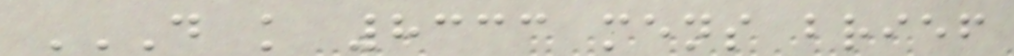D K 8333 MENS BRIEF
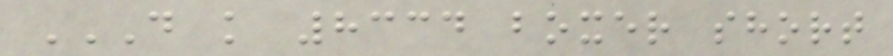D K 8334 BOXER SHORT
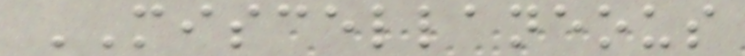MISCELLANEOUS
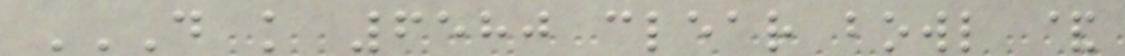D K 6580 CLEAR BOWL &
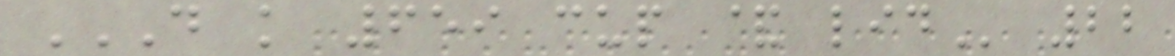D K 659 CUP & LID 22
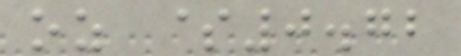oz $0.72
